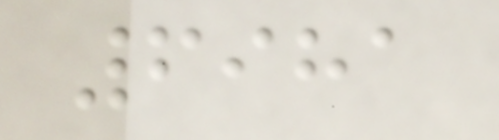6981
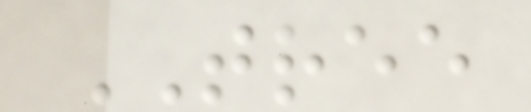TREE
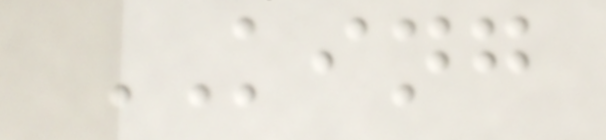KING
